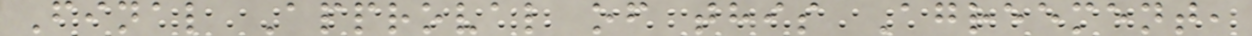Final Approval of this Agreement,
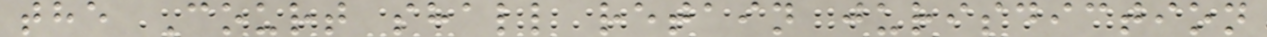the Court shall retain jurisdiction
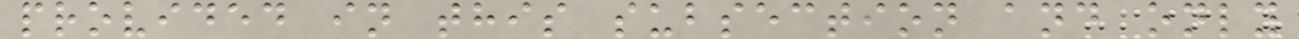provided in this subsection and only
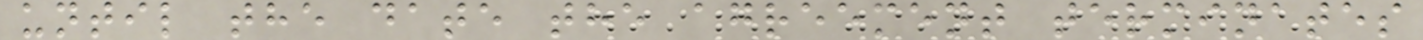until the date the agreement terminates
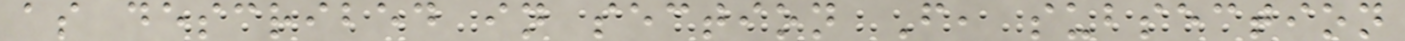as described in section F, subsection
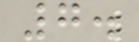7.
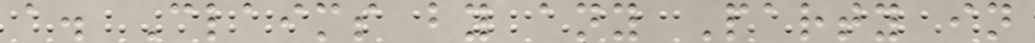a. Claims by any Party in
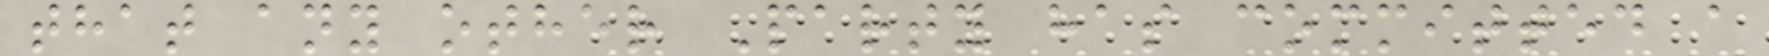that any other Party has committed a
